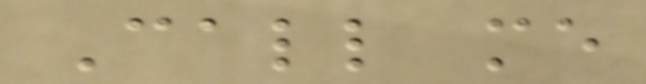Call me
